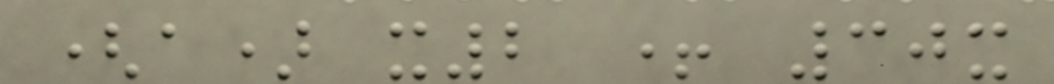(a) x2 + 30x
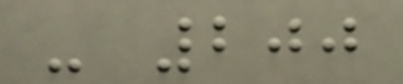- 200
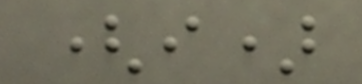(i)
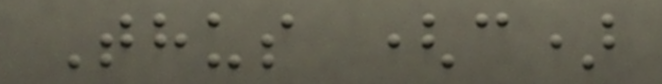Thus (c)
